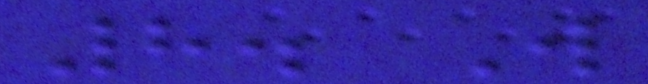8. Will
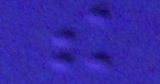the
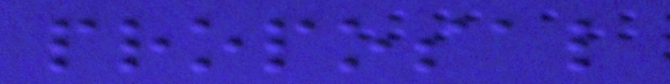proposal
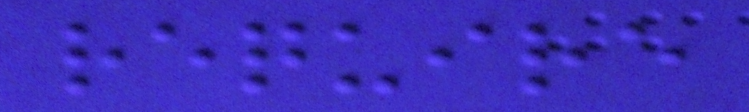require
